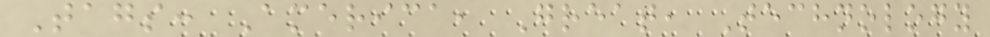Tags: America, Great, Technology
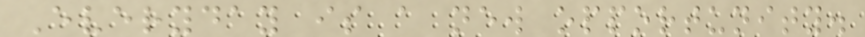Everyday is a new opportunity.
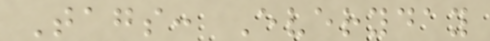Tags: Everyday
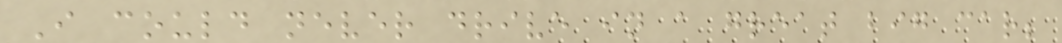I could never drive in a great big car;
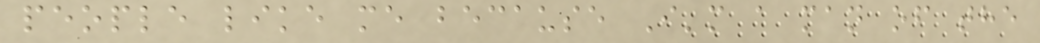people like me because I'm a man of the
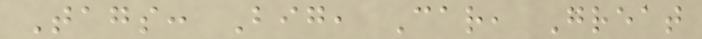Tags: Big, Car, Great
